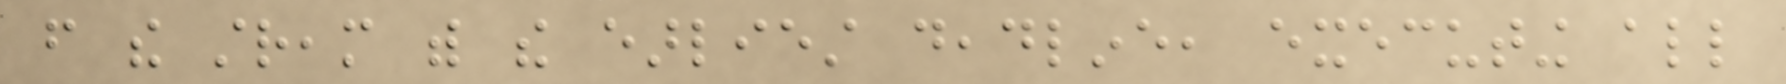from the stream with the earliest deadline, executing all
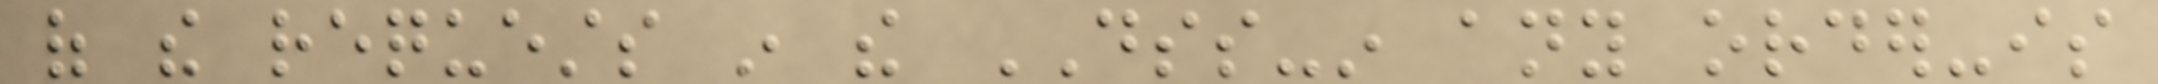of the requests in the DSS-in any order-is
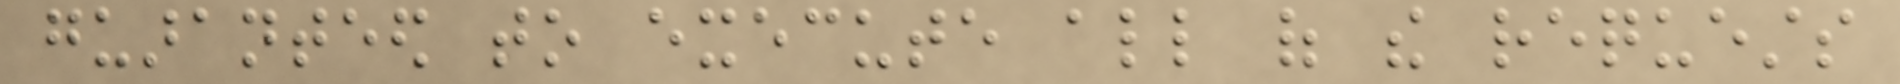guaranteed to execute all of the requests
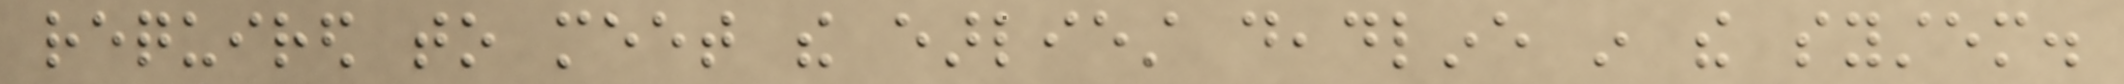required to meet the earliest deadline in the system.
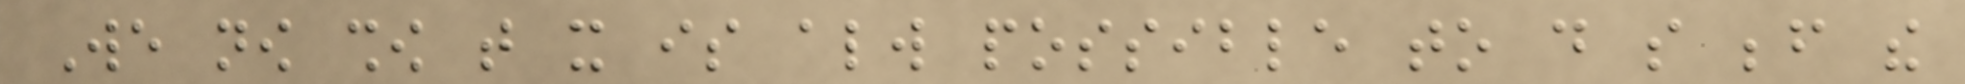We now show that it is always possible to do so before the
